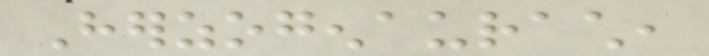Herzogenaurach,
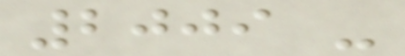2009 -
